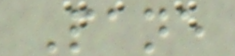Pane
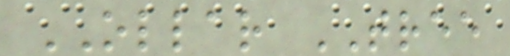OLLAR TREE
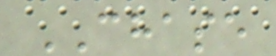CHASE
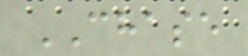CHASE
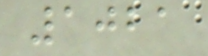1021
